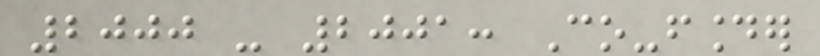2000 - 2001: Co-founder
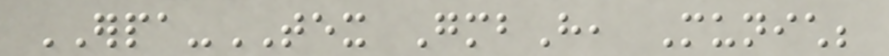ERPA-TEX GmbH, Munich;
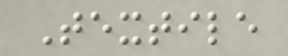Textile
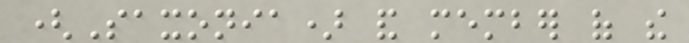(Saxonia) and member of the
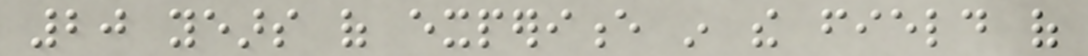20 years of experience in the field of
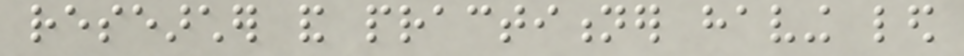researcher and practitioner having led
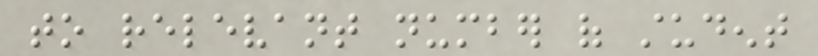to relevant number of student
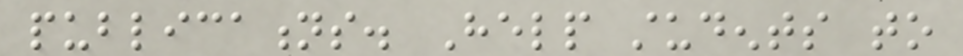publications. Help students to
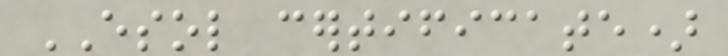ESOL certificate)
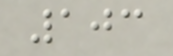103
